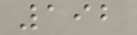192
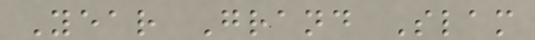Year Grand Slam
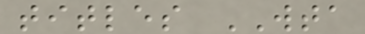titles WTA
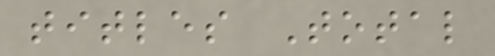titles Total
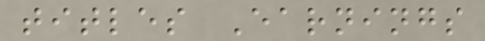titles Earnings
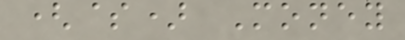($) Money
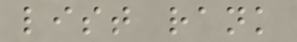list rank
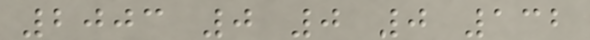2003 0 0 0 132
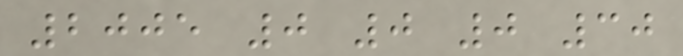2005 0 0 0 30
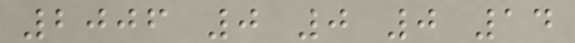2006 0 0 0 14
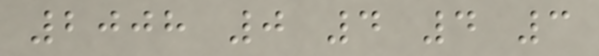2008 0 4 4 3
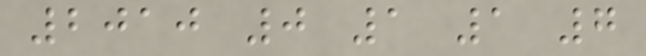2010 0 1 1 7
